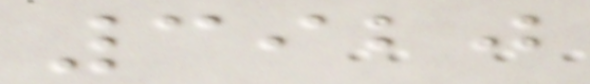3920
